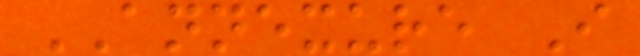ANNEXURE I
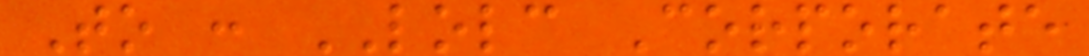To : LOLC Corporate
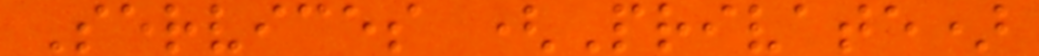Services (Private)
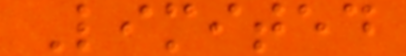Limited
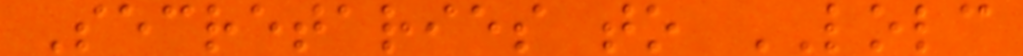Secretaries to LOLC
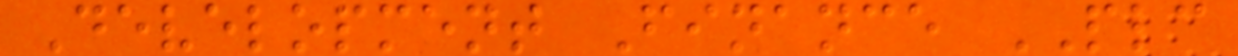Development Finance PLC
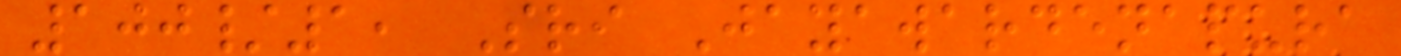100/1, Sri Jayawardenapura
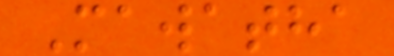Mawatha
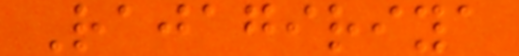Rajagiriya
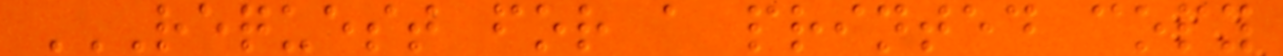REQUEST FOR A PRINTED COPY
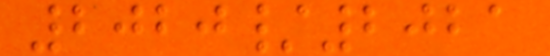2020/2021
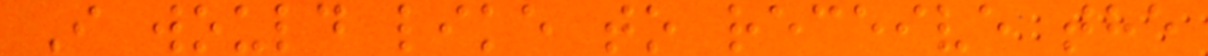I would like to receive the
